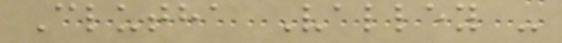Clutha Valley -
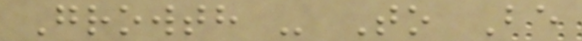Growth - To Be
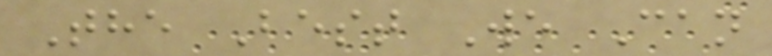The Best We Can
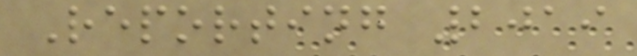Reporting 2019
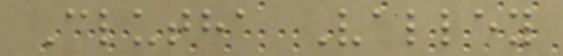Clutha Valley
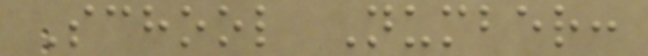School Number:
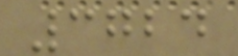3724
